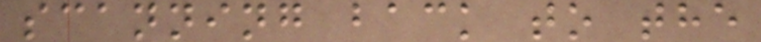scanning back to the
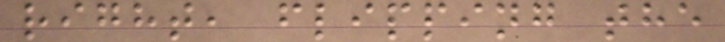right, flipping the
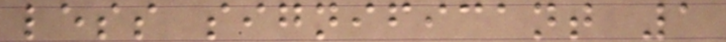less significant 1
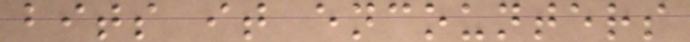bits it encounters
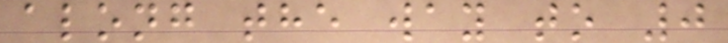along the way to 0
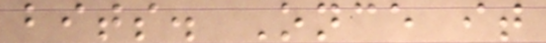bits. Once it
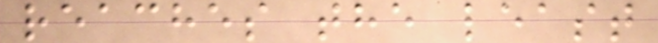reaches the least
